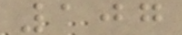107
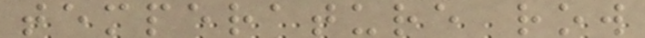temperature row
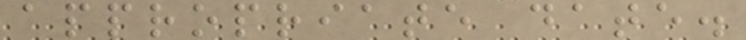appropriate date.
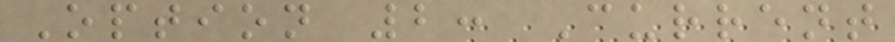Option 2: Current
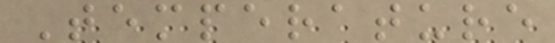Temperature
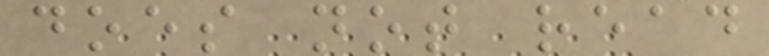does not read
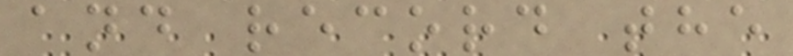and record the
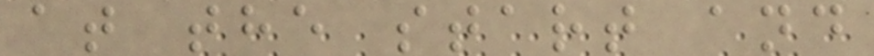at the start and
